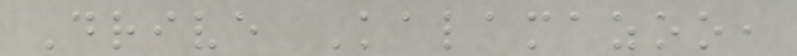Drive Kalamazoo,
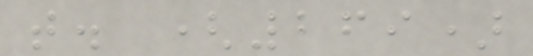t. (269)
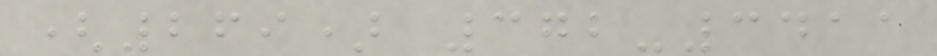(269) 372-3411
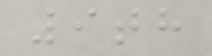9th
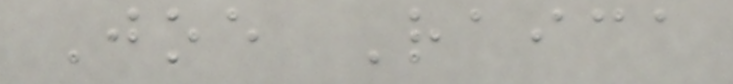Joe Raica
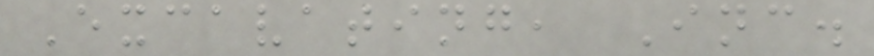Excavating, Inc.
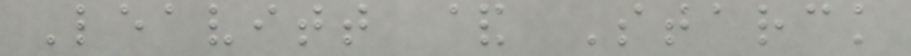Leavitt & Starck
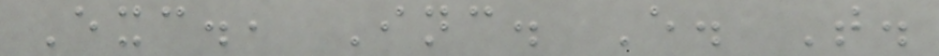Exc., Inc. E. T.
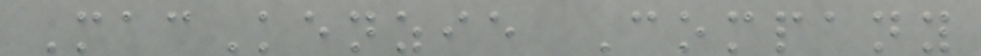MacKenzie Company
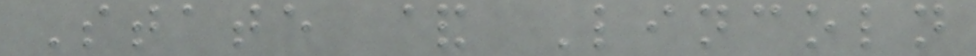State & Lincoln
